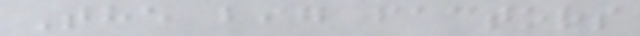The big factors
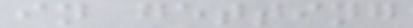in getting
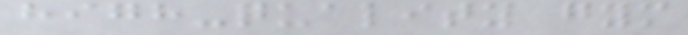high-quality gym
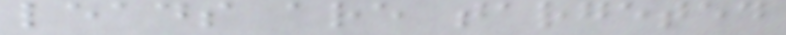leads are targeted
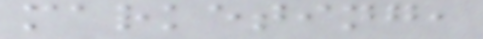marketing,
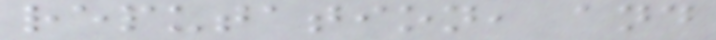reputation, and
